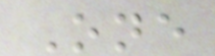One
